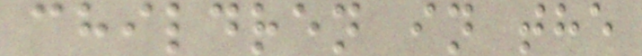children in the
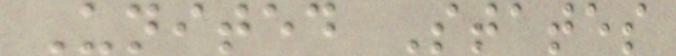United States
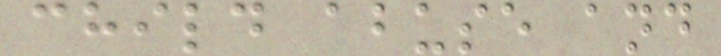child abuse and
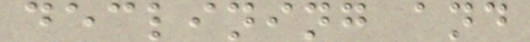declining and
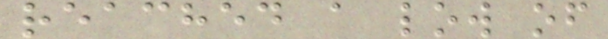reached a low of
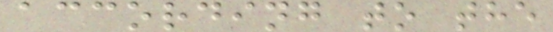according to the
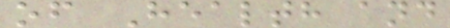of Health and
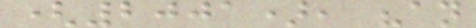(2001), "an
